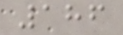186
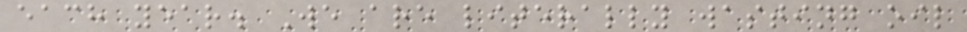each year. We are literally wasting oil
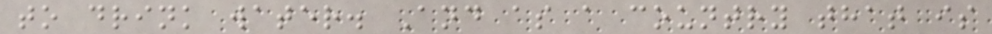to drink water. And as a country that is
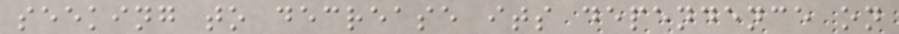seeking to decrease its dependence on
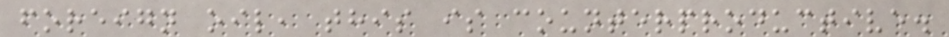foreign oil, this is counterproductive.
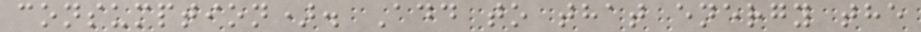consumption). Add to that energy the
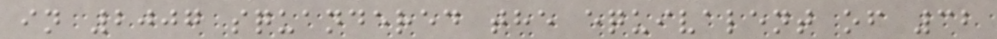in 2007 squandered the equivalent of 32
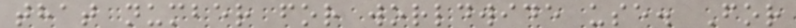that number for worldwide use. For
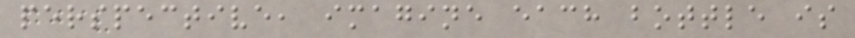perspective, imagine each bottle is
